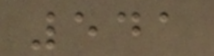541
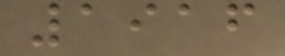1916
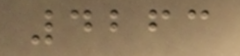4263
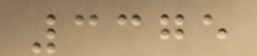3375
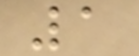1
